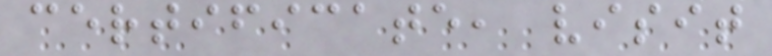certificate, visit
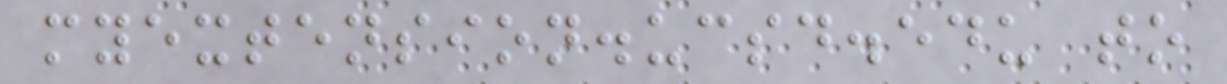myextension.ucsd.edu to
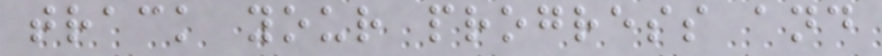track your progress and
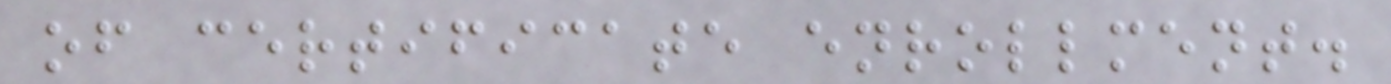of certificate enrollment.
